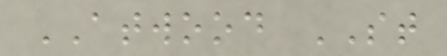ATWOOD ST
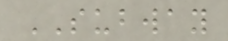SUBWAY
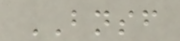BNSF
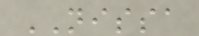NISSA
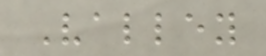Valley
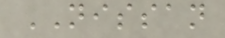NISSAN
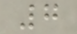7
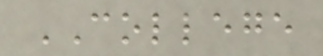COLLEGE
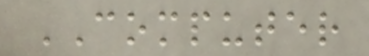COMPUTER
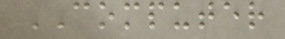COMPUTER
